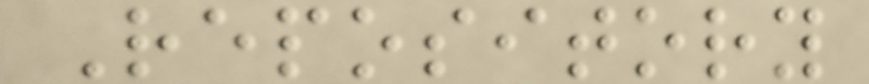Repository
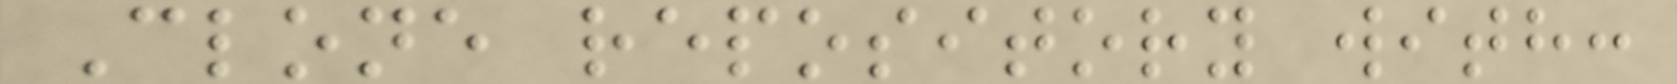Clone repository with:
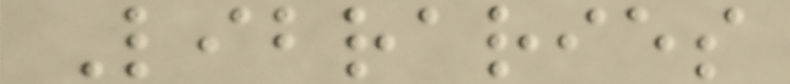Libraries
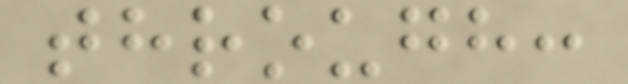through:
